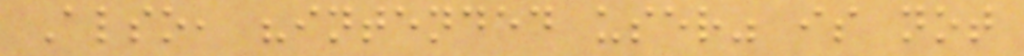Also, "intended user" is not
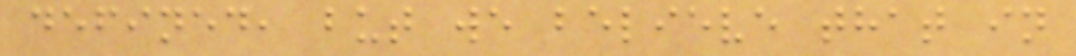defined, but we believe that in
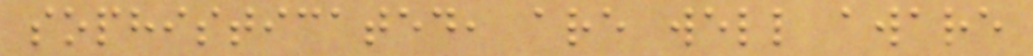sophisticated, are well aware
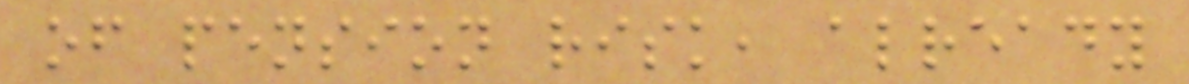of pension risk, already
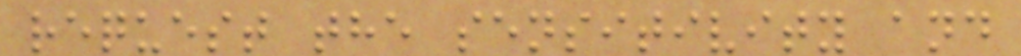request the sensitivity and
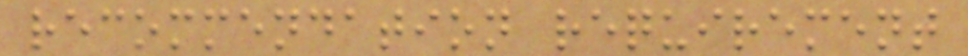recommendation requirement
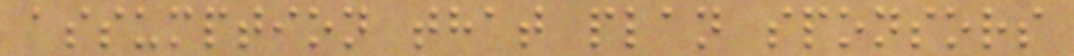assumption that plan sponsors
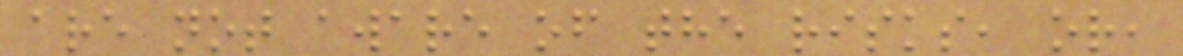are not aware of the risks, or,
